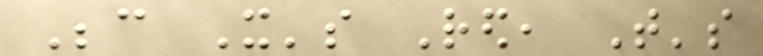Because It's Red, That's
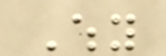Why
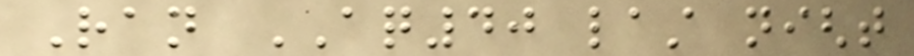Ran AQ40 last night
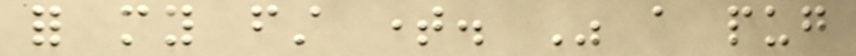for my first time. Was a pug
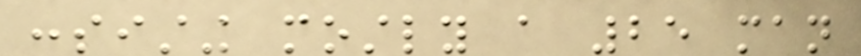consisting mostly a 25 man
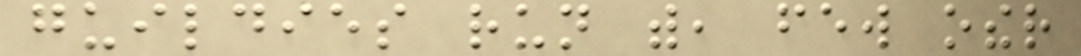guildies run with, few other
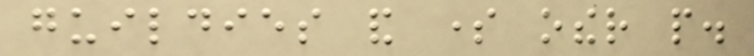guildies and some other people.
